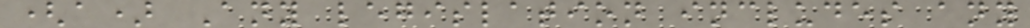(a) Any legislation includes any
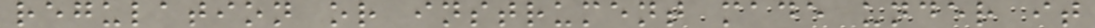regulation or instrument made under it
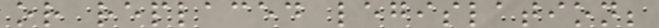or replaced legislation;
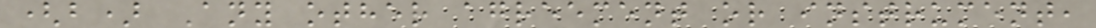(b) Any other agreement or instrument,
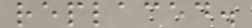replaced.
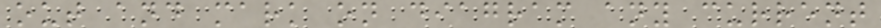out and mark on diagram any current
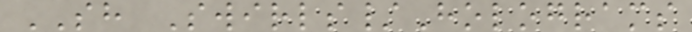SH Swirls/Holograms
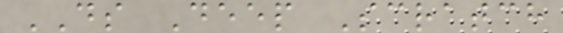DS Deep Scratch
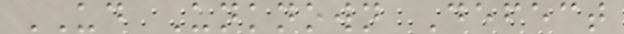UD Unknown Defect
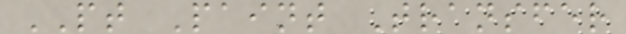PT Paint Transfer
